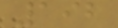192
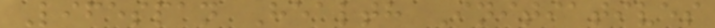Lifespan Health Initiatives
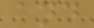and
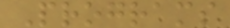Programs
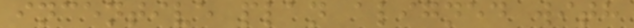incentive plan aligned with
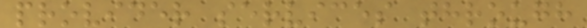provider services through
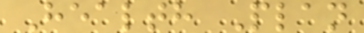Health Plan
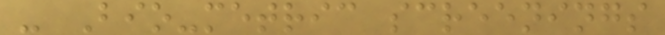- Bio-metric screenings
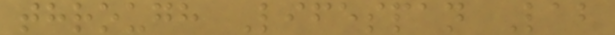through Lifespan Lab
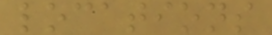locations
